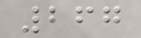267
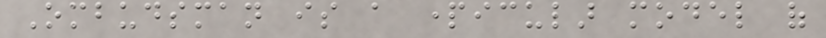Ombudsman is a particular model of
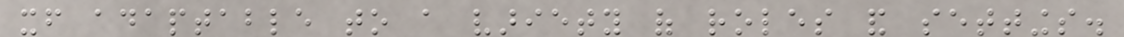itself adaptable to a variety of roles and settings.
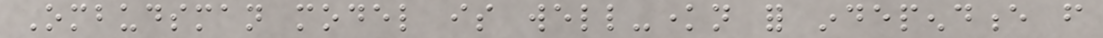Ombudsman model is well-known for independence from
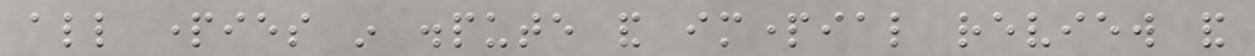all parties in dispute and impartial review and
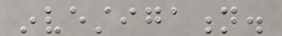investigation.
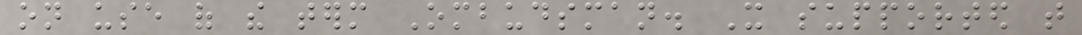on use of the term Ombudsman. It supported that
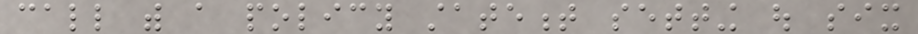call with a policy statement setting out six
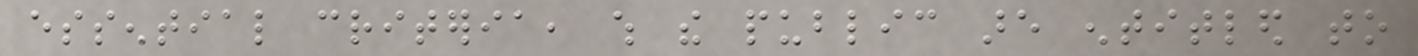essential criteria, which the public are entitled to
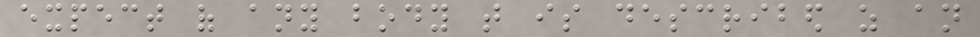expect of any body that is described as an
